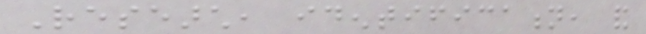Research, identification, and
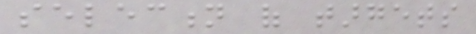selection of targets
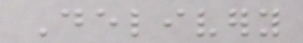Delivery
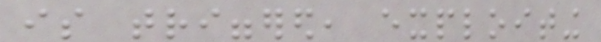is triggered, exploiting
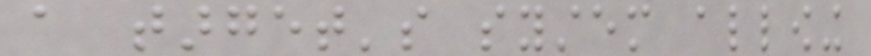a target's system allowing
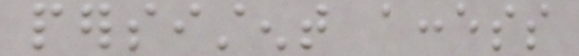persistent access
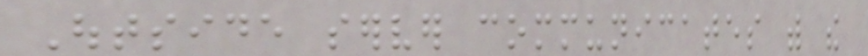Outside server communicates with the
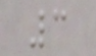3
